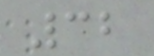32
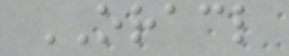ORACL
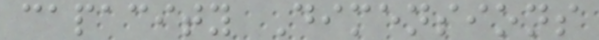capacity Dimensions
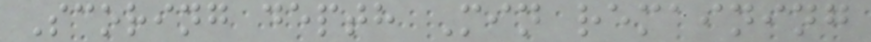Scoring depth Min remaining
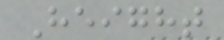Height
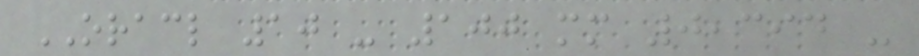ORACL 10 - 100 mm 0,394 -
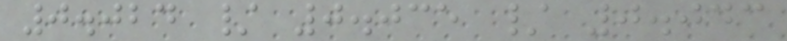0.024 / 0.035 / 0.043
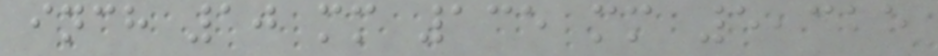inch 10 mm 135 mm 5,315
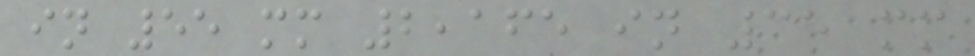in 55 mm 2,165 in 35 mm
